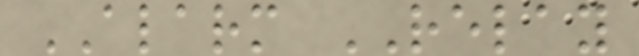ALARM RELAY
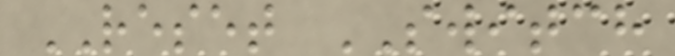RESET SWITCH
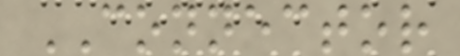CONNECTOR
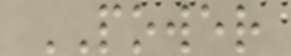POWER
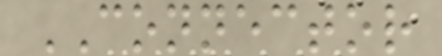CONNECTOR
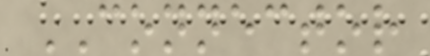CONNECTOR
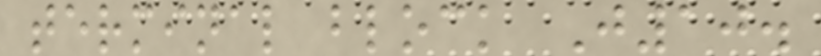terminal block J10.
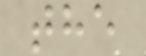the
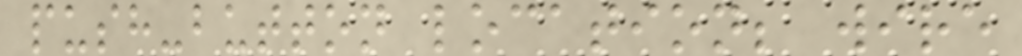push-button location; wire
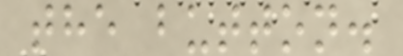the button.
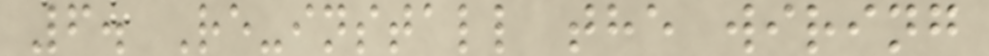6. Re-install the wiring
